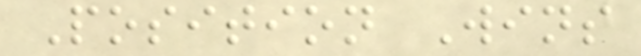Position Wins
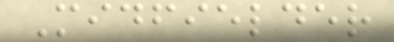Midfielder
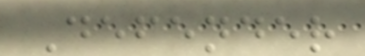Defender
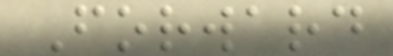Forward
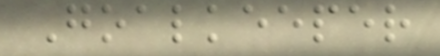Goalkeeper
